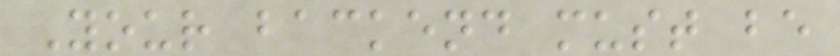Your backend must be
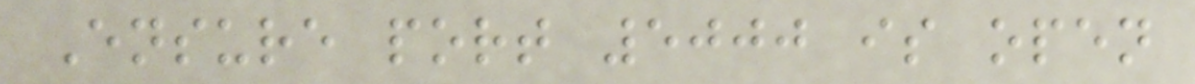Ensure port 5000 is open
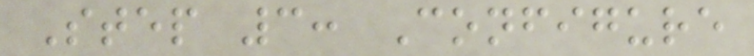Step 3: Configure
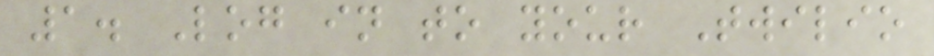1. Log in to your Twilio
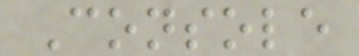Console
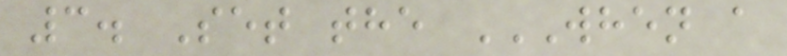3. Set the WHEN A
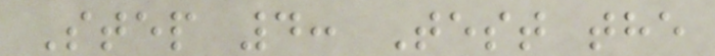Step 4: Test the
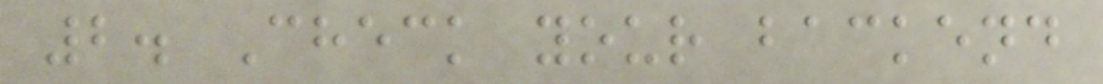2. Check your backend
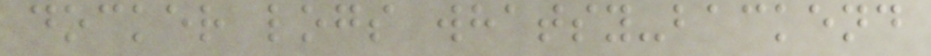docker logs whatsy-backend
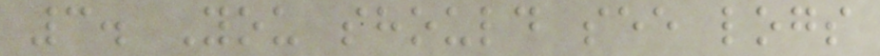3. You should see logs
